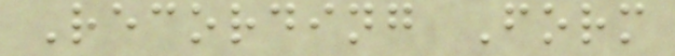Recording Form
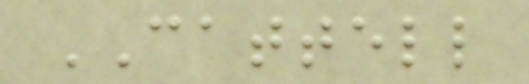CATTELL
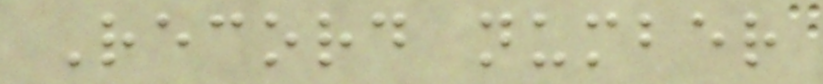Record number
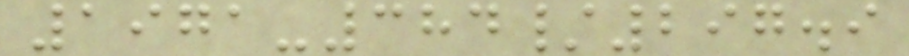1971-384/297.9
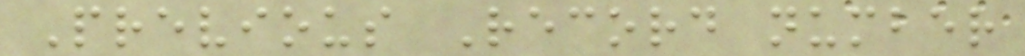Previous Record number
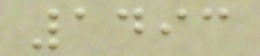1493
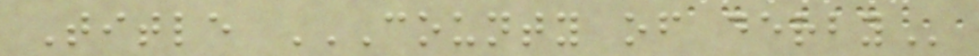Title COUNTY OF DERBY
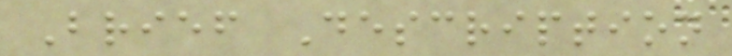Brief Description
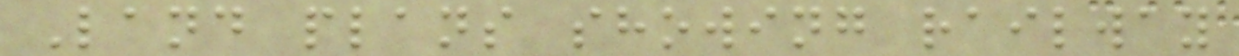Land plans showing railway
